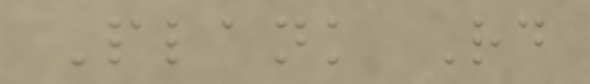Plank Rd
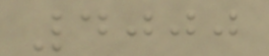4000
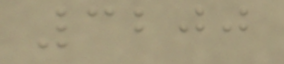3200
